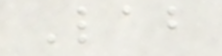Lab
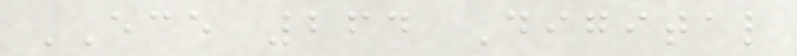ECE 264 Digital
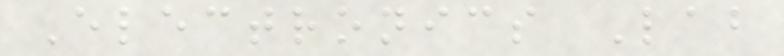Electronics Lab
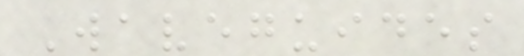Waveguides
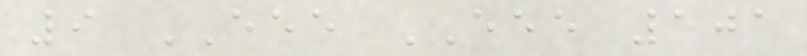9 EEE EEE 101
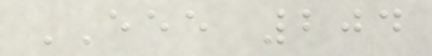EEE 204
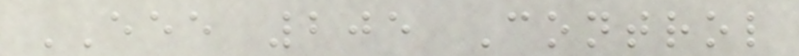EEE 205 Control
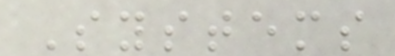Systems
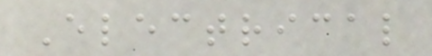Electrical
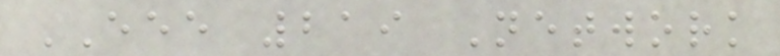EEE 219 Network
